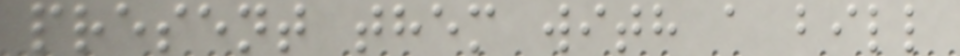present them with a bill
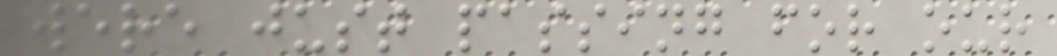were just passing for our
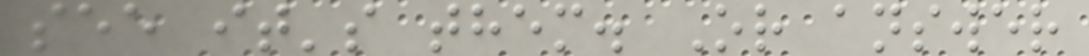see it's them. Or answer
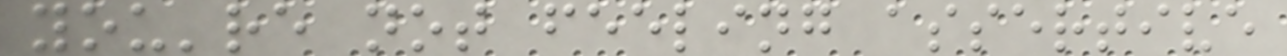you're not feeling assertive
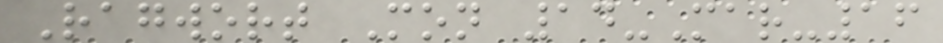Ragwort Mon 14-Mar-16
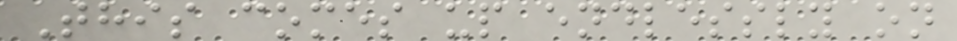This comes up endlessly on
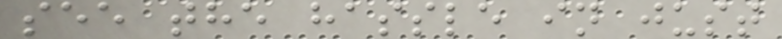see the hassle in just
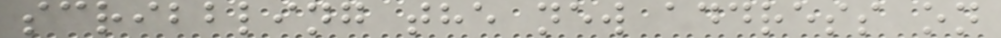scribbling the new address on
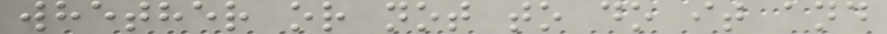whether or not to do it and
